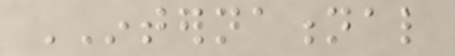INTERNATIONAL
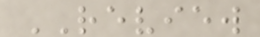REVIEW
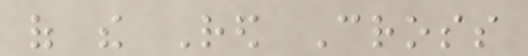of the Red Cross
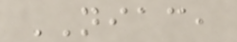NIAC,
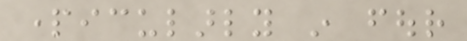particularly in four
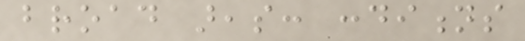broad areas: conditions
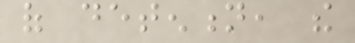of detention, the
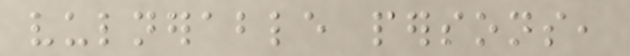vulnerable persons,
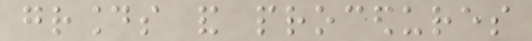grounds and procedures
